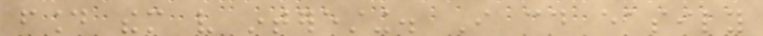found them very interesting. I could easily
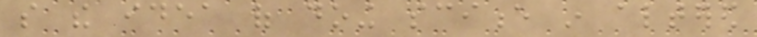so the idea of doing science in altered
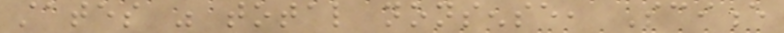states was total nonsense, Science
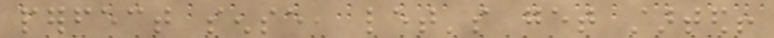perfect sense, let's get started!
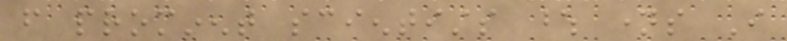from prominent scientists whose names I
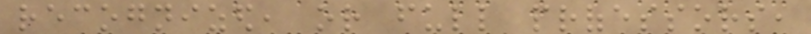recognized, or full professors,
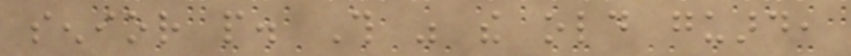senior people. This was the old guard,
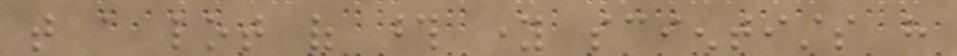that a lot of those young scientists have
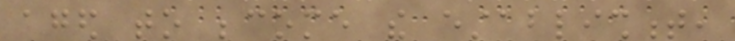aged to become the establishment,
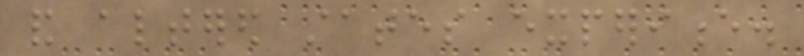and altered states experience.
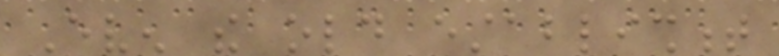Even the old establishment
